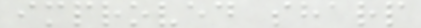improved sharp
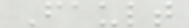Fault
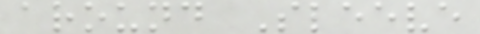around Sleeve
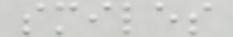smiles
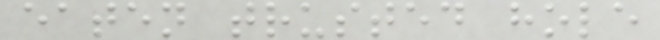eaten trusted hole
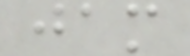jam
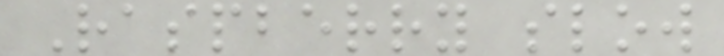Raspberry slow
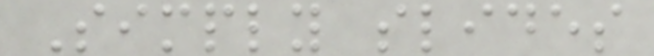Simply slides
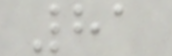81
